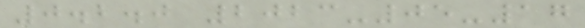0.2.0 2023-05-17
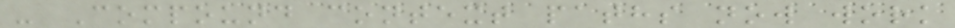- Compound context paths now work
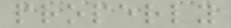properly
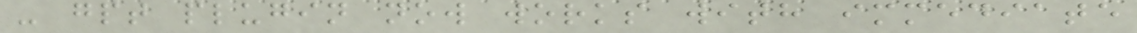- gpt plugin now works with immediate
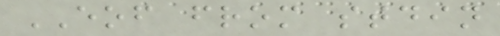EOF from stdin
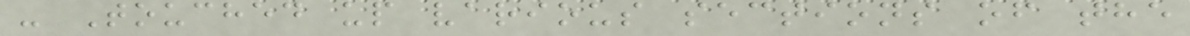- Touched up various sections of the
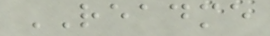README
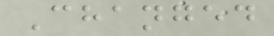Changed
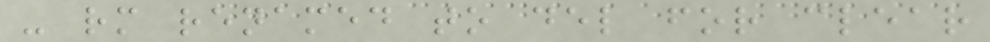- rm renamed to del for clear
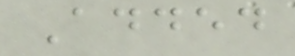Added
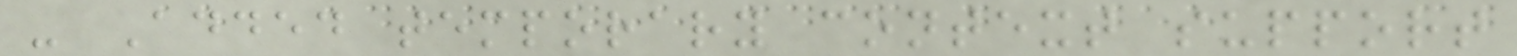- Added temporary context support
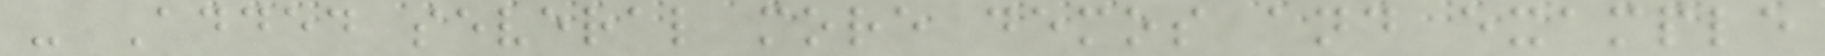- Added several more demos and example
